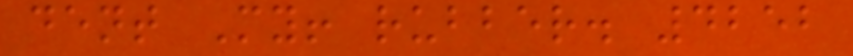dent My! rubber. 4252
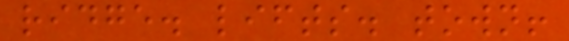ridge. lifts. town!
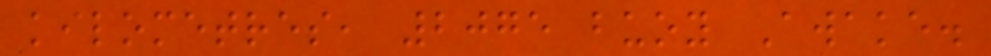kilometres, 2075 buoy Awake.
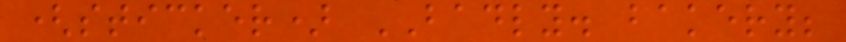(sticker) BADLY. bakery;
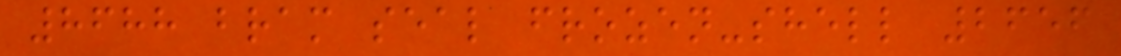8688 bram seal frozen-shell 2656
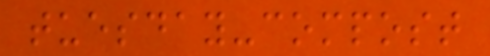tuesday-compost
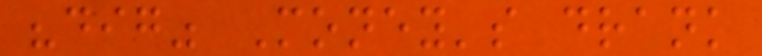"dig" Money's drank
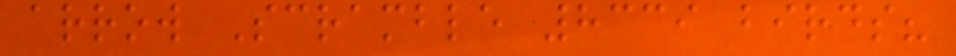arrow Scramble 8339 birds?
